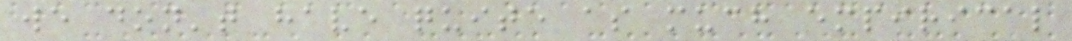we don't have quite as much empirical
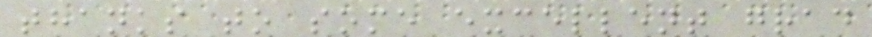thanks to some excellent grad
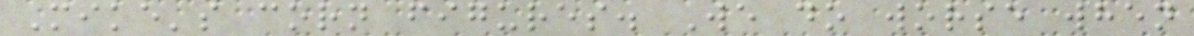Mike's corn figures. We do worse when
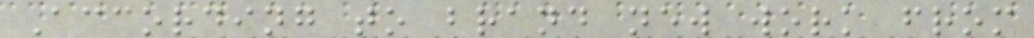According to brand new work from
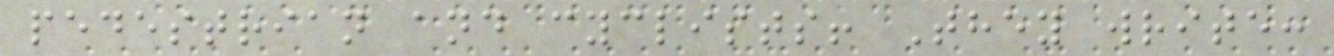pedestrian and cyclists! They write:
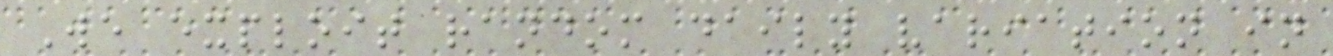We exploit random daily variation in
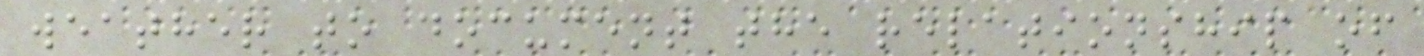weather to document the relationship of
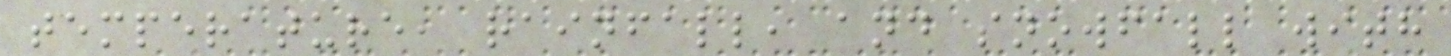temperature, rainfall, and snowfall with
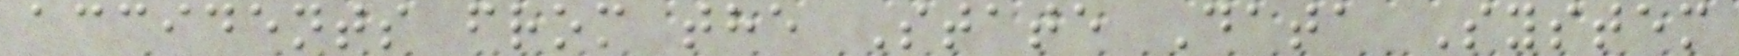accidents from the State Data System
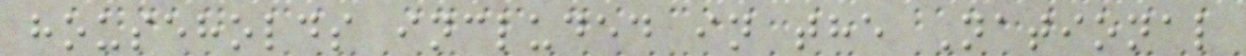households included in the National
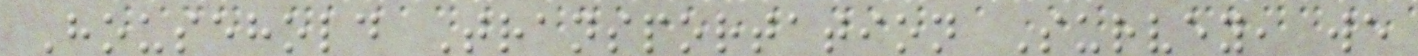Household Transportation Survey, we
